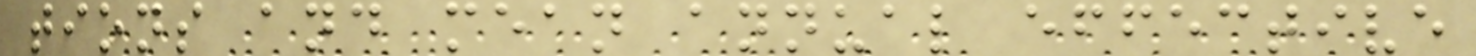tions and mean annual effective
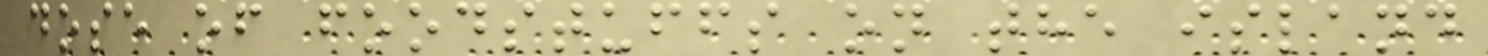dose of foodstuffs on the island
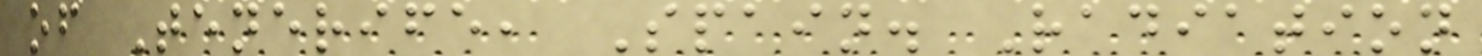of Tenerife, Spain. Radiation
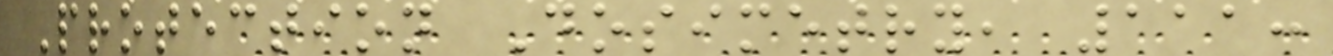Protection Dosimetry, 111:
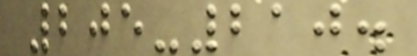205-210.
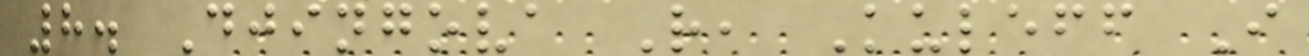8. Djingova R, Kuleff I
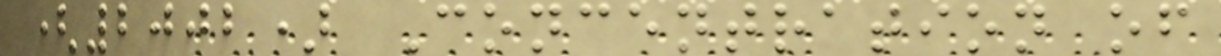(2002) Concentration of
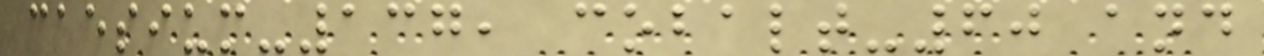caesium-137, cobalt-60 and
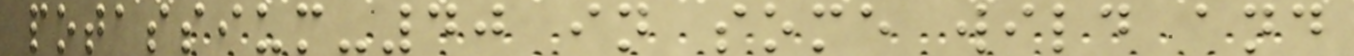potassium-40 in some wild and
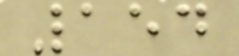154
